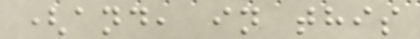(and, in this
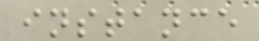instance
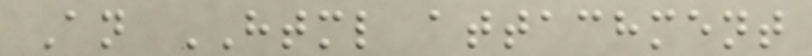An HTML attachment
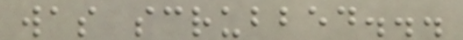was scrubbed...
